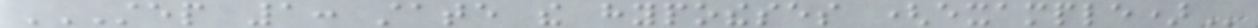STEP 1: STATE THE HYPOTHESES (EXAMPLE)
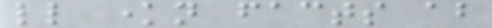little known facts about
